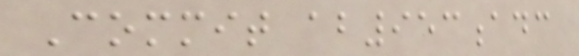Commit ab953adc
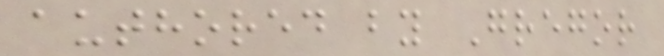authored by Gregor
